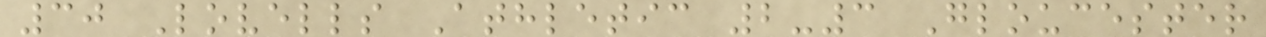30 Lovells Athletic 2-3 Gloucester
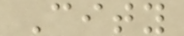City
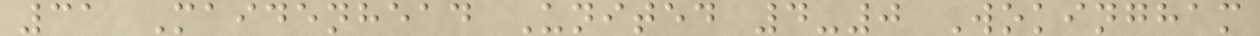31 Maidenhead United 4-0 Wokingham
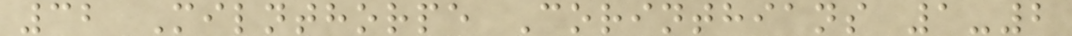32 Milnthorpe Corinthians 1-2
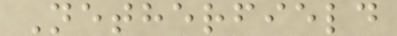Netherfield
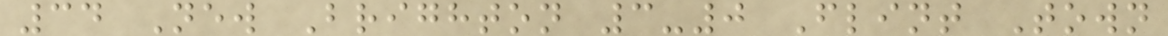34 New Brighton 3-0 Flint Town
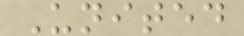United
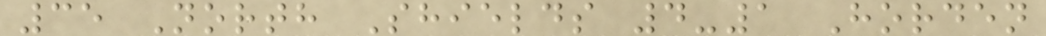35 North Shields 4-1 Horden
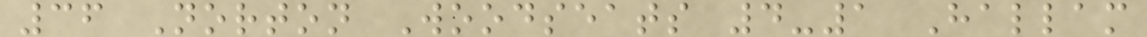36 Norton Woodseats 4-1 Hallam
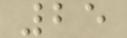25
